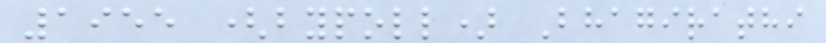1955 (bypoll) Bhagirathi
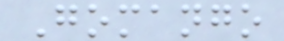Gomango
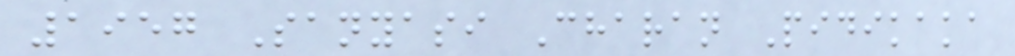1957 Sanyasi Charan Pidikaka
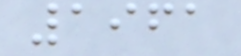1961
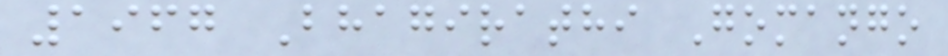1967 Bhagirathi Gomango
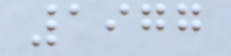1977
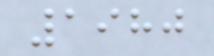1980
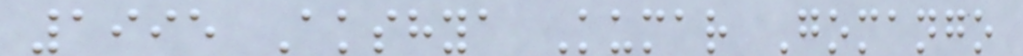1995 Akshya Kumar Gomango
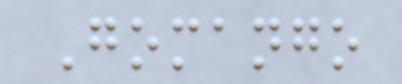Gomango
